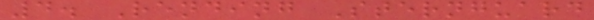4. Rending Sternguard
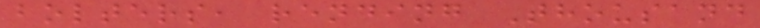bolters, rending Thousand
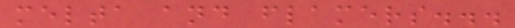melta and flamers...
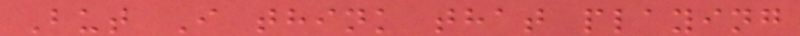But I think that playing
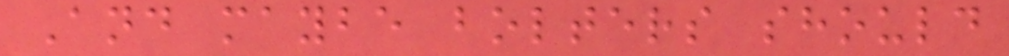And maybe bolters should
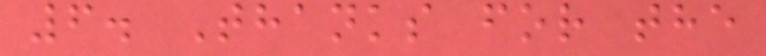6. Thanks for the
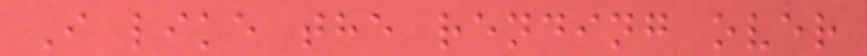I like the rending over
